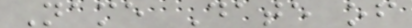Name Date of
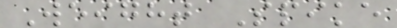Weight Spike
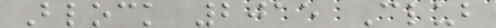Block 2015 Club
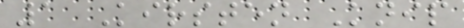1 Kirsten Knip
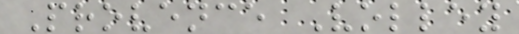Provence Volley
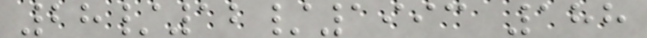28/12/1993 188
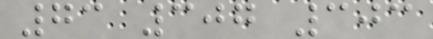73 307 303
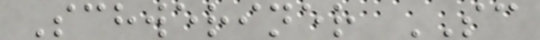Schweriner SC
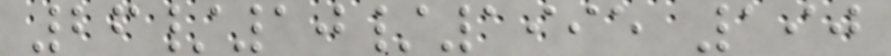26/10/1995 190
